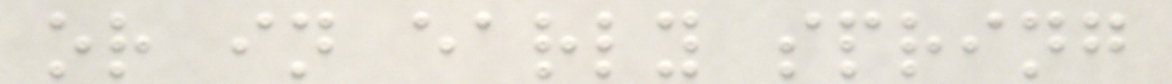or in early spring
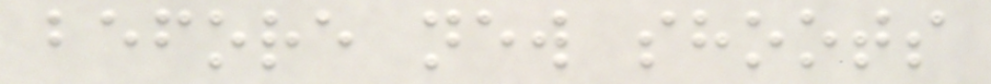before new shoots
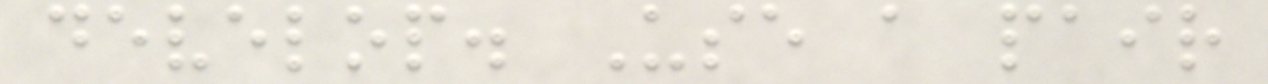develop. Use a pair
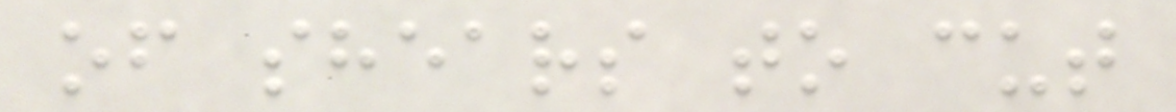of shears to cut
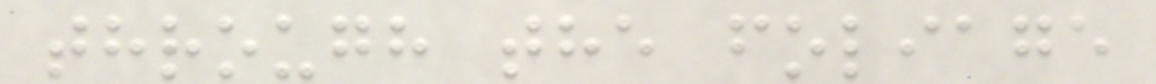through the foliage
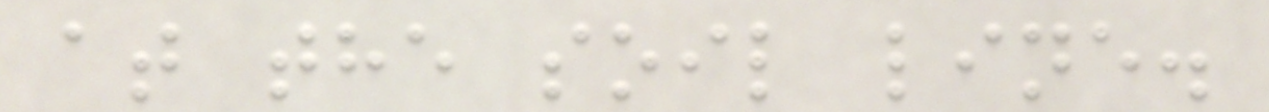at the soil line.
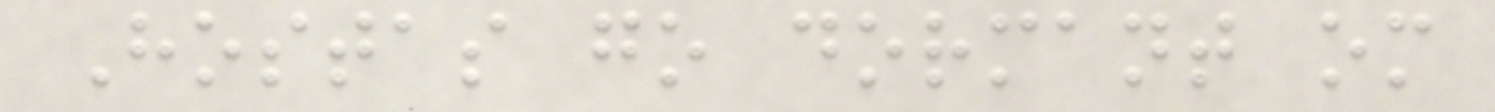Hostas go dormant om
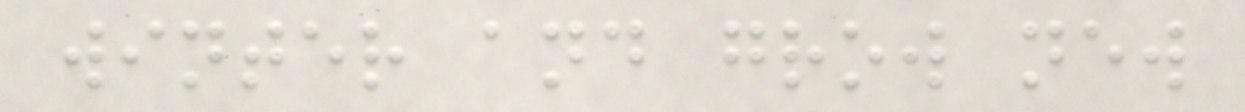winter and grow new
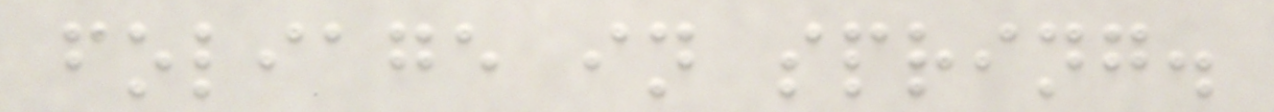foliage in spring.
